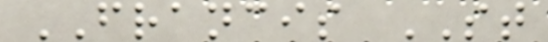FRANCIS ST
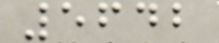5642
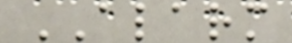ALARM
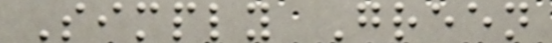Simply Green
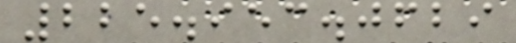225.953.0629
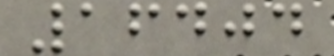16404
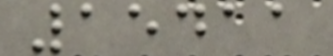15411
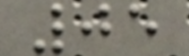05
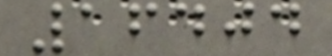16404
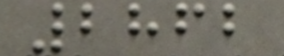2862
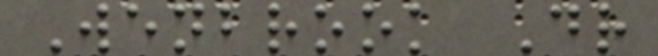Wenbrook Dr
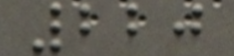220
